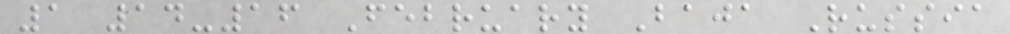1 14-16 February Baja Russia
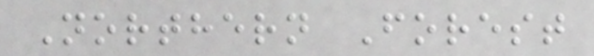Northern Forest
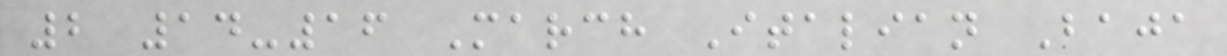2 14-16 March Italian Baja
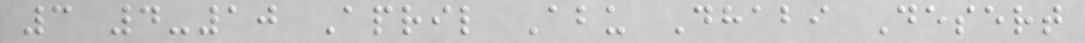3 4-10 April Abu Dhabi Desert
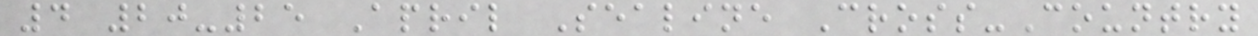4 20-25 April Sealine Cross-Country
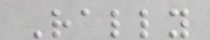Rally
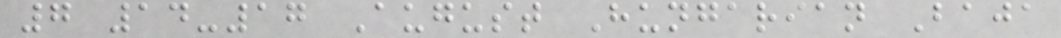7 14-17 August Hungarian Baja
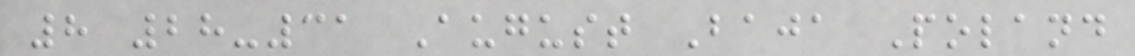8 28-31 August Baja Poland
